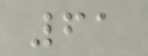61
